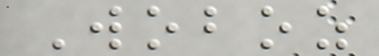Woboz
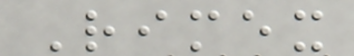Rimex
